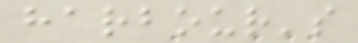harbour's
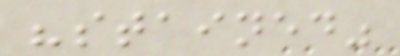"stained"
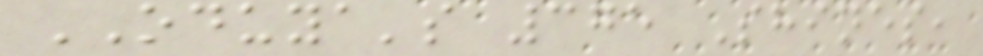ODUYA's 375 Shines,
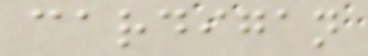cardigan
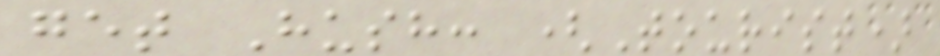get Hush: (Tourist)
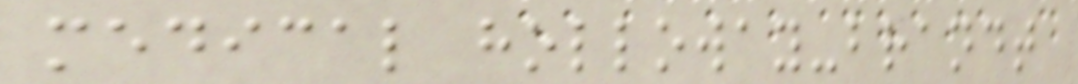medical holloway-brandt
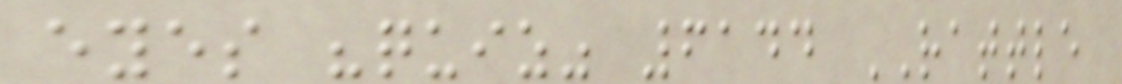eyes "quiz" 6144 RATTLE
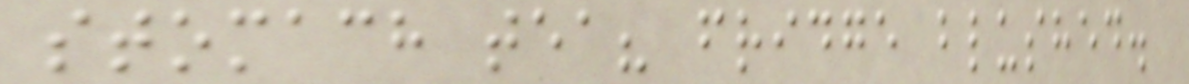stomach tea? fridge blushed.
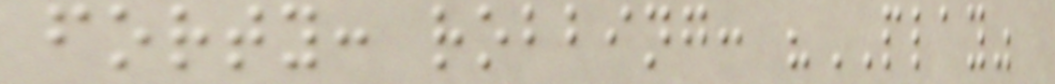forty: robbing: "PLAY"
